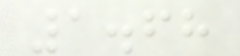1.68
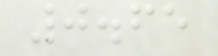0.65
